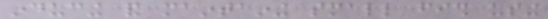inducing and maintaining small fish using
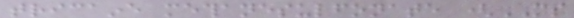tricaine methanesulfonate (MS
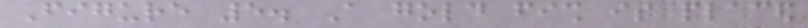Figure 5. A gold fish is placed
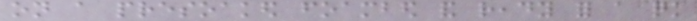on a presoaked foambed and ready for a quick
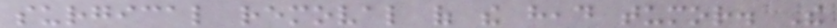surgical removal of the head tumor. The
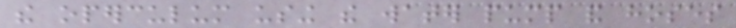the operculum using the water pump and hoses
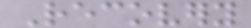Recovery
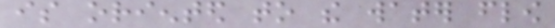is oriented to the water flow
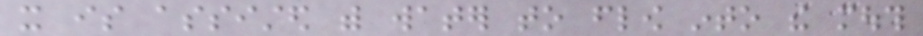it is assisted with water to flow into the mouth
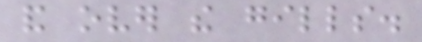and over the gills.
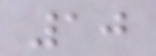10
